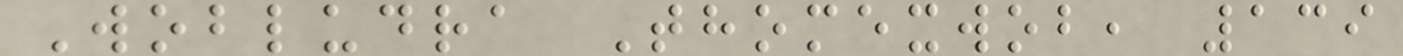Wobludra Thomexwob, 139
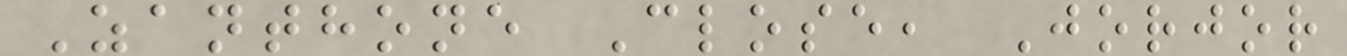Zanthone Close, Jorjor
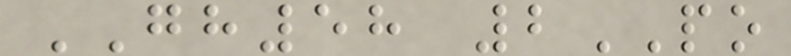GH58 2PO
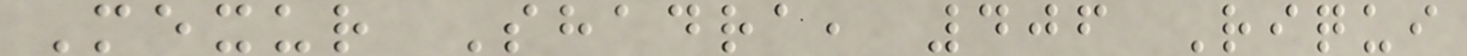Mexur Shadra, 406 Riqui
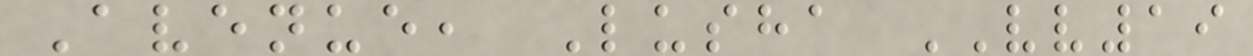Avenue, Lusha VV19
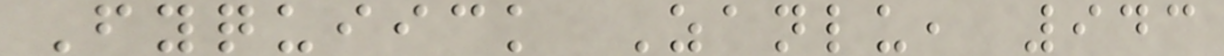Fyquiick Zanlu, 943
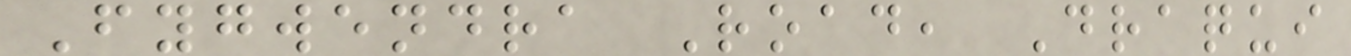Fygwendra Road, Draqui
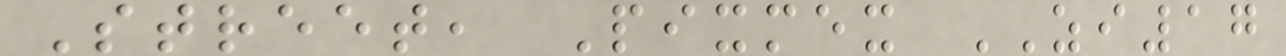Street, Pixmex ZI17
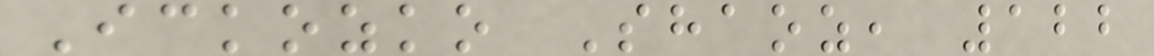Ickozko Shaoz, 122
